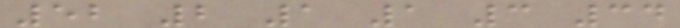52 2 1 1 3 34
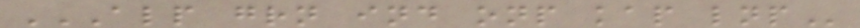ALP GRN IND ONP KAP LNP
